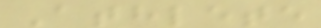Athlete
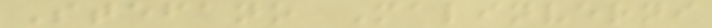Stefano Malinverni
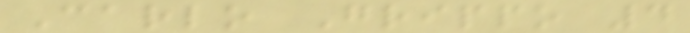Carlo Grippo 4
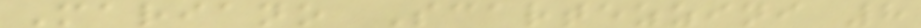Mariano Scartezzini 8
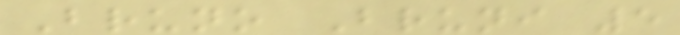Bruno Bruni 5
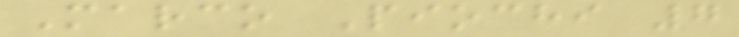Marco Piochi 7
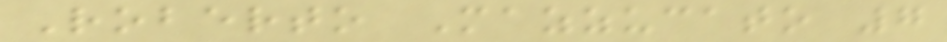Roberto Mazzucato 7
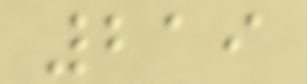219
